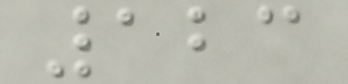123
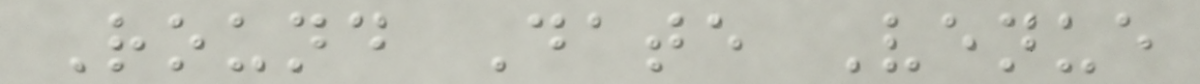Round Date Venue
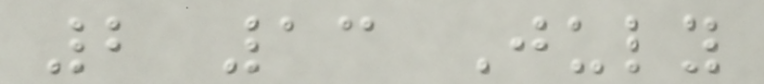2 13 July
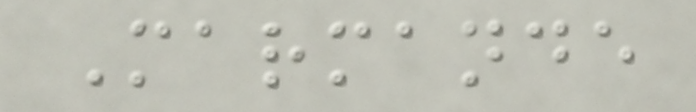Marmande
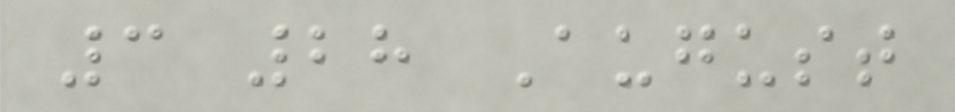3 28 August
